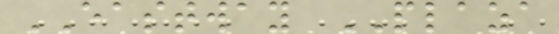EASTWAY PLAZA
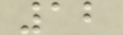12
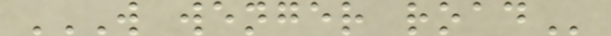W WENGER ROAD
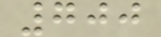700
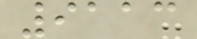9113
